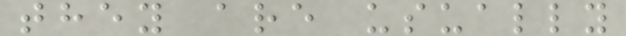they are usually
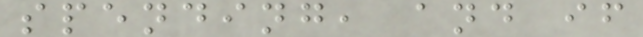spending, and if
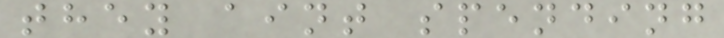they aint spending
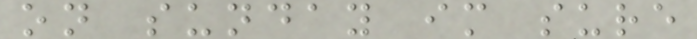on sunday im sure
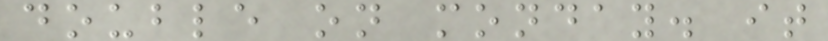double on monday. it
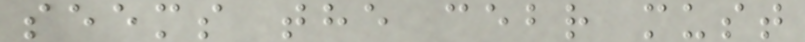seems the cebr must
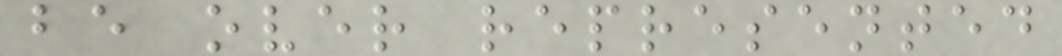be over represented
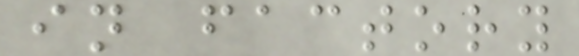in factory
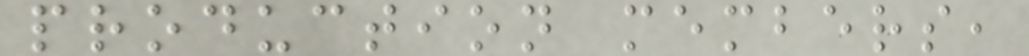production members,
